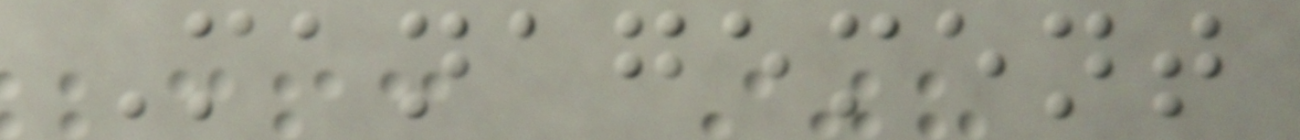Management
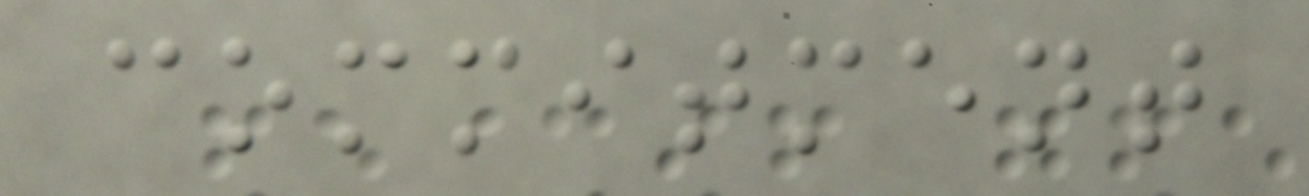commitment
